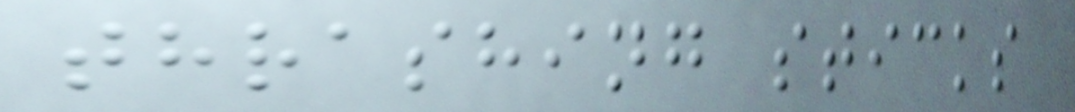thrashing sticks
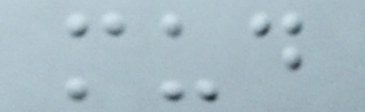mud
